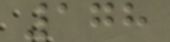178
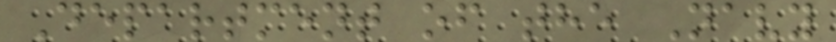Department of the Navy
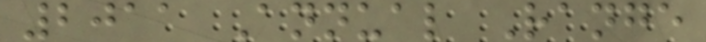2011 Annual Range
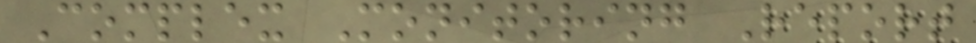Complex Monitoring Report
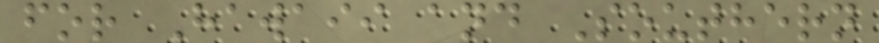for Hawaii and Southern
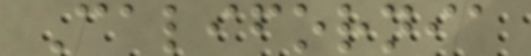California
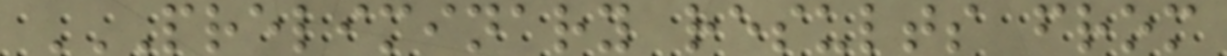PRELIMINARY RESULTS FROM
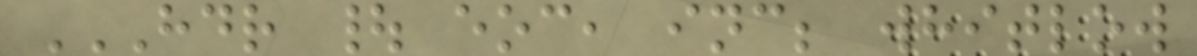HDR | EOC, INC; WHITLOW
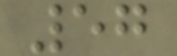57
